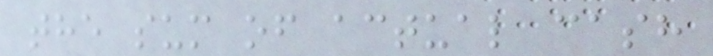the sum of actual cash
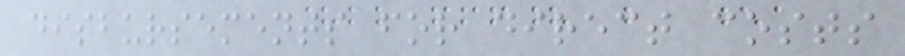disbursements for direct costs
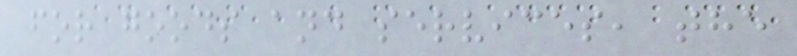for goods and services, the
